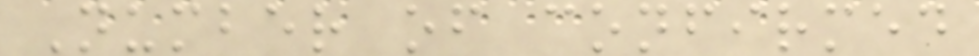Number of confirmed
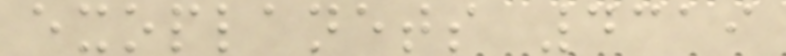exoplanets 4319
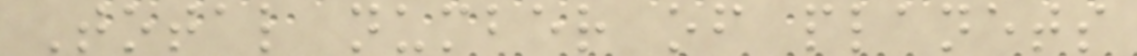Total number of planets
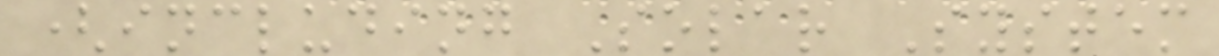(including Solar System
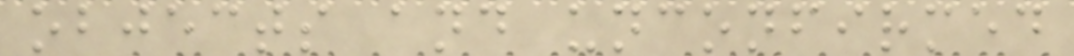objects and unconfirmed
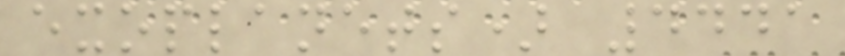exoplanets) 4441
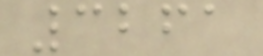3261
